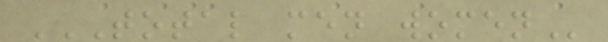TOTAL MEN WOMEN
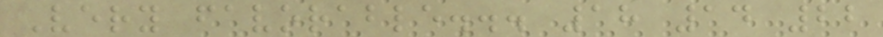Very favorable... 18 14 22
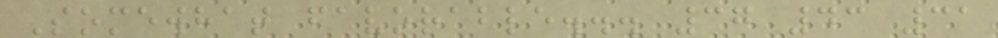Somewhat favorable... 37 43 31
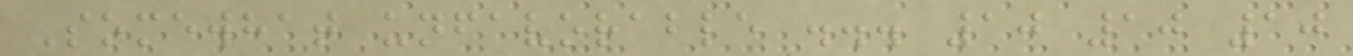Somewhat unfavorable ... 10 10 10
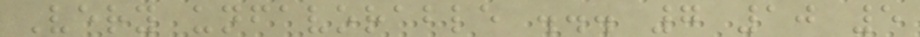Very unfavorable ... 7 10 5
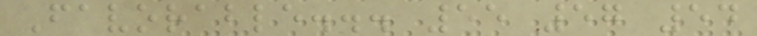Favorable... 55 57 54
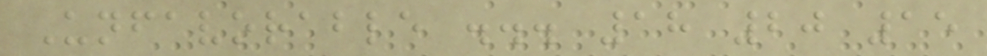Unfavorable ... 18 20 15
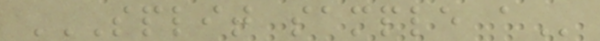SPLIT SAMPLE A
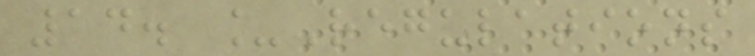14. _Regulations
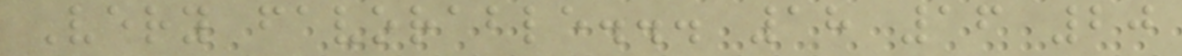Very favorable... 18 16 20
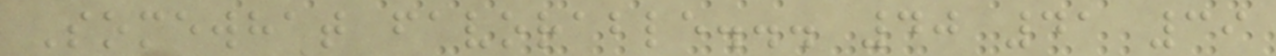Somewhat favorable... 40 41 39
